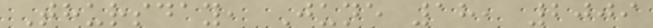Thursday, June 18, 2009
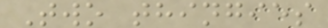Two thingies
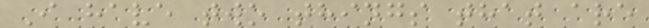I have two things that are
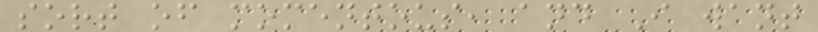sort of momentous, and I want
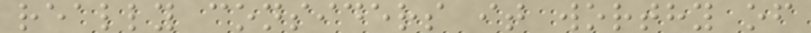really considers it worthy of
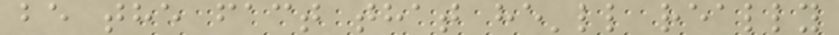be the fact that he'll really
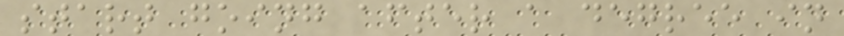start going after a degree in
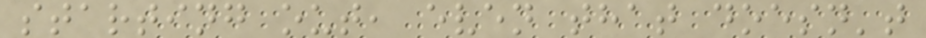starting out, even that doesn't
